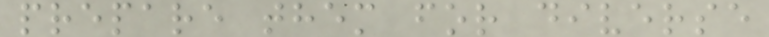prepare them for diverse
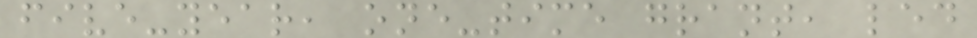five-year, one-time grant, led
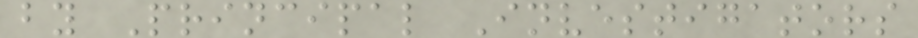by Principal Investigators
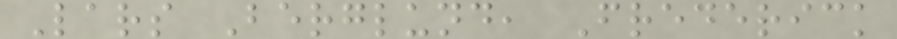Lars Berglund, Frederick
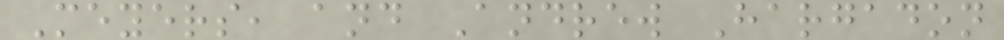Meyers, and Andrew Hargadon
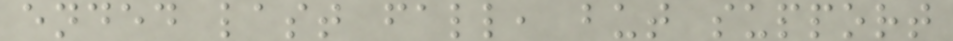ended last fall, but support
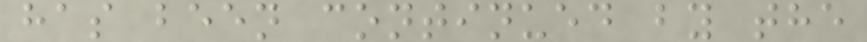has been continued by the
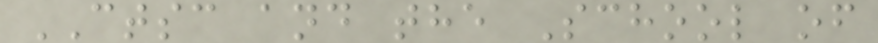CTSC and the School of
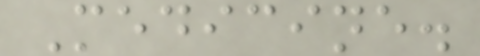Medicine.
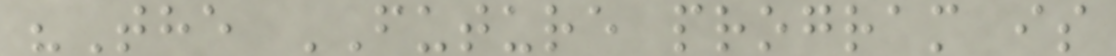"The FUTURE program is
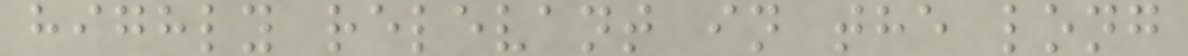highly relevant in the long
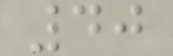40
